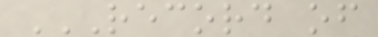RECORD OF
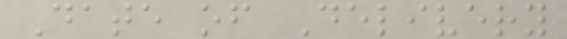Date of Delivery
